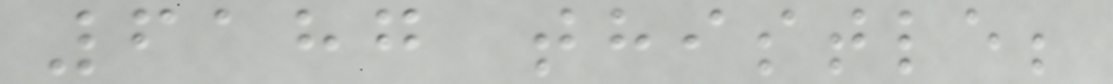6187 thistle;
